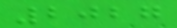2027
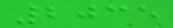2035
